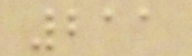211
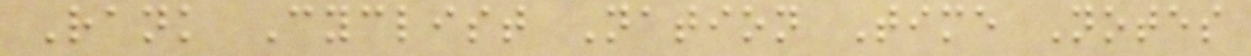Rank Cyclist Nation Time Notes
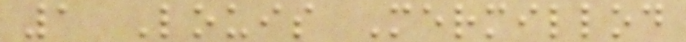1 Louis Mermillod
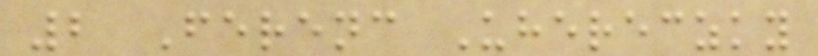2 Ferenc Uhereczky
